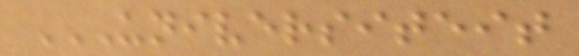UNIVERSITEIT
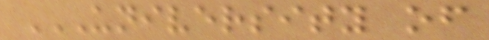UNIVERSITY OF
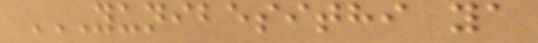YUNIBESITHI YA
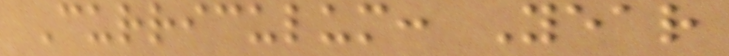Curriculum: Year
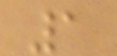1
